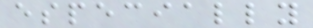especially
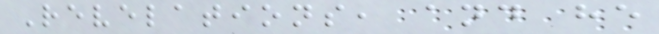Revelations, and he
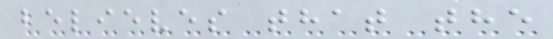believes that the
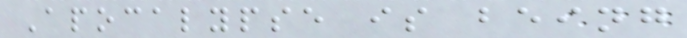Apocalypse is being
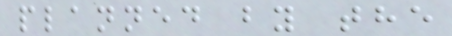planned by the
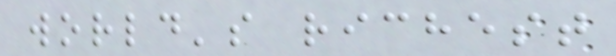world's richest
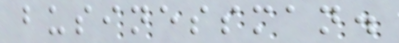businessman.
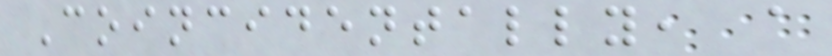Coincidentally, a
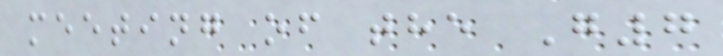meeting of the G7
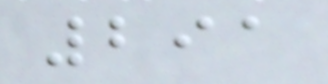291
